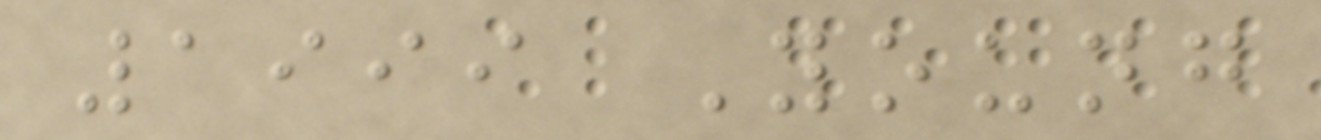1999 Young
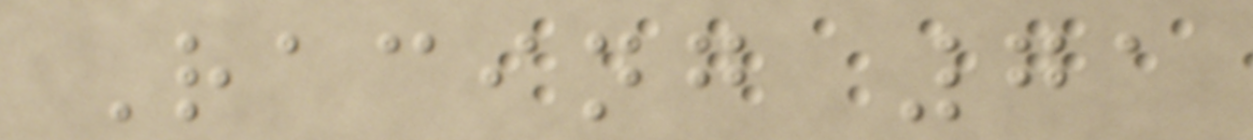Racing 71
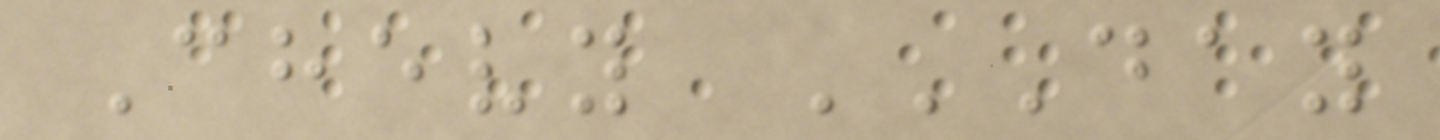Chevy DAY
